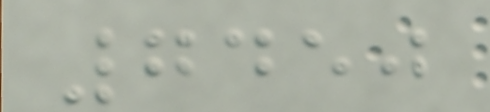7450
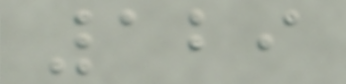129
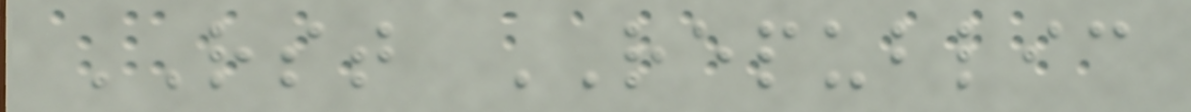RST REPUBLIC
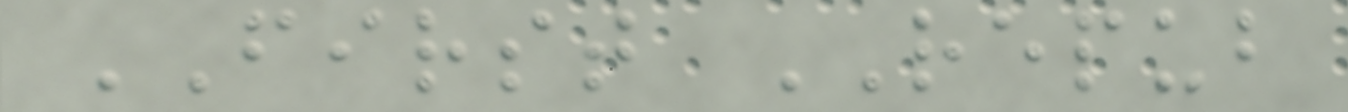FIRST REPUB
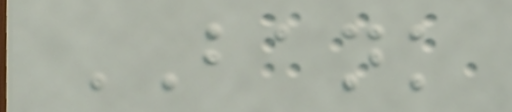BANK
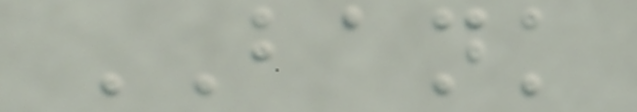BANK
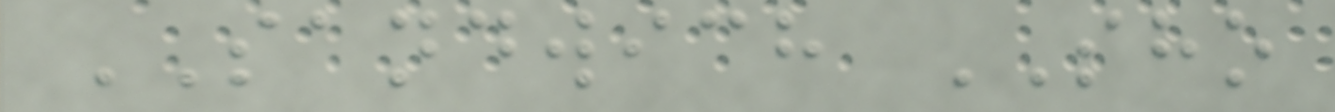SANDWICH SHO
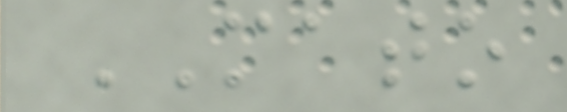MATO
